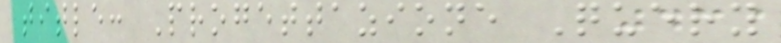title: Progettazione Query
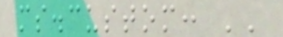ms.custom: ''
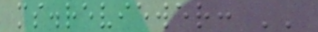ms.reviewer: ''
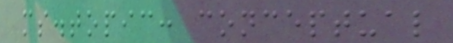ms.topic: conceptual
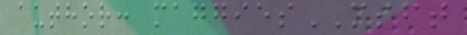author: maggiesMSFT
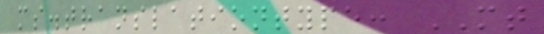ms.translationtype: MT
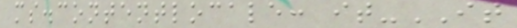ms.contentlocale: it-IT
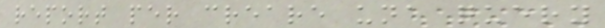report per creare una query
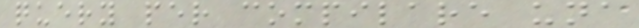query per compilare una
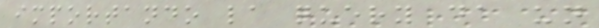importando la query da un
